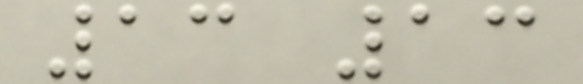13 13
